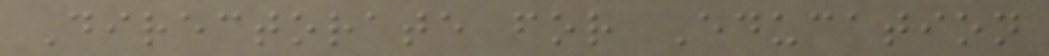Directorate for Education
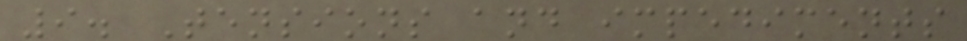9. Tensions and impediments
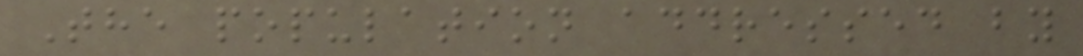The population addressed by
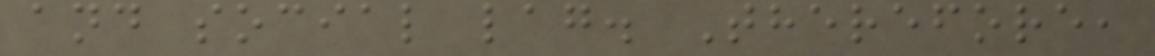and social lag. Therefore,
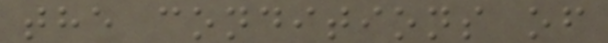the conditions of
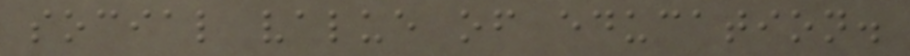social value of education.
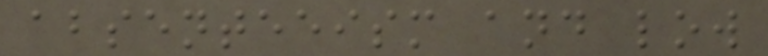absenteeism and low
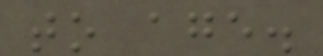to age.
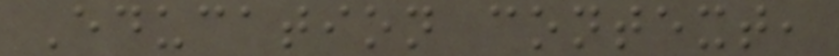Education context,
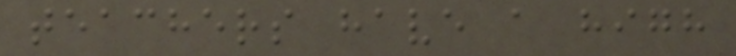teachers have a high
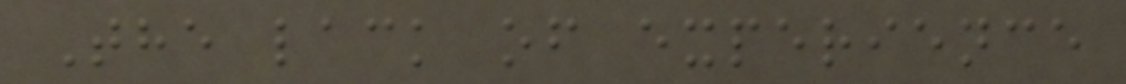The lack of experience
